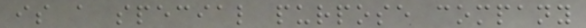is a special purpose company
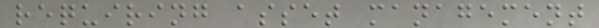requiring asset management
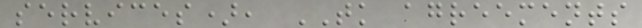services), TK agreements
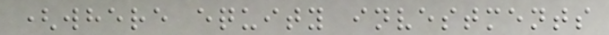(where equity investments
